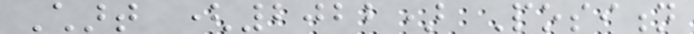Chart (2022) Position
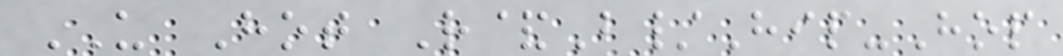US Hot R&B/Hip-Hop
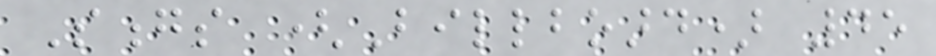Songs (Billboard) 45
